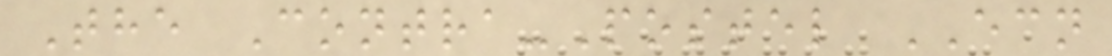The Contra-Postel ECN
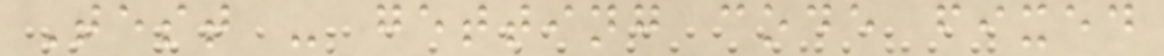Test - getting code fixed
